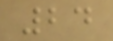24
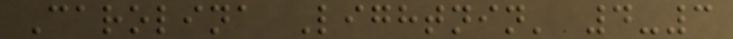Carolina Lightnin' 4-3
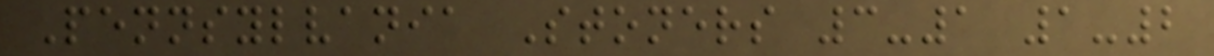Pennsylvania Stoners 3-1 1-2
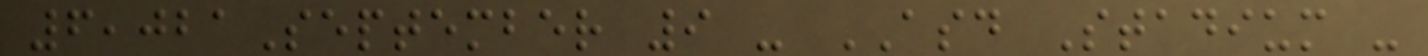6,021September 9 - ASD Stadium -
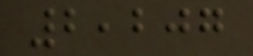2,207
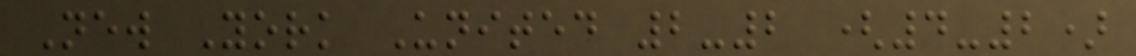New York United 2-2 (4-2)
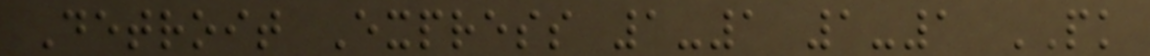Detroit Express 1-1 1-1 PK
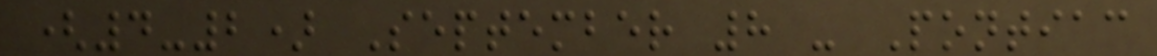(4-2) September 8 - Pontiac
